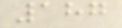187
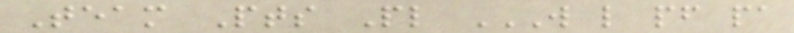Team Pts Pl W L PF PA
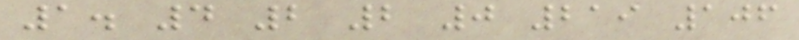1. 4 2 2 0 219 106
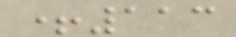+113
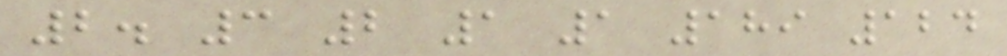2. 3 2 1 1 189 124
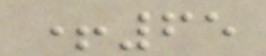+65
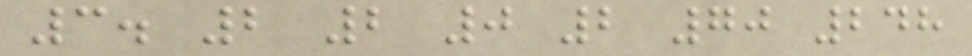3. 2 2 0 2 70 248
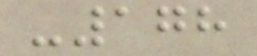-178
